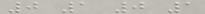0 1 0 1
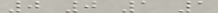0 0 1 1
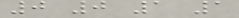0 0 1 1
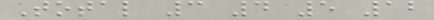Total 3 4 5 12
